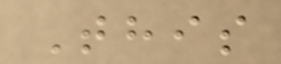This
